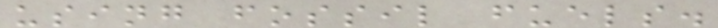using fossil fuels.
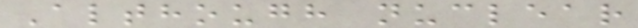Although nuclear
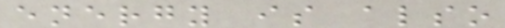energy is also
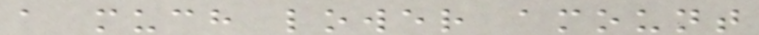a much lower amount
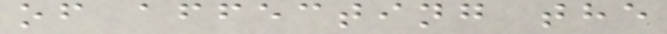of affecting the
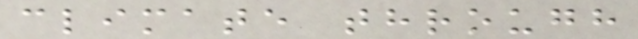climate through
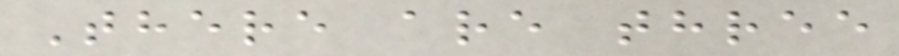There are three
